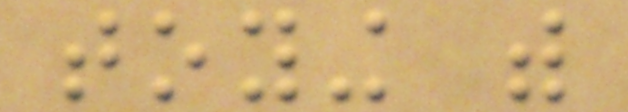toying with
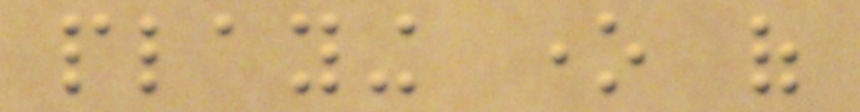playing one of
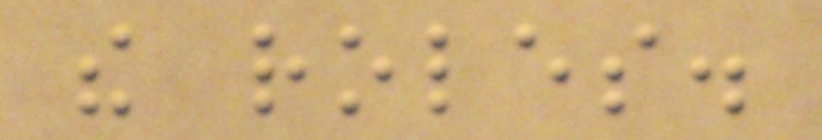the roles.
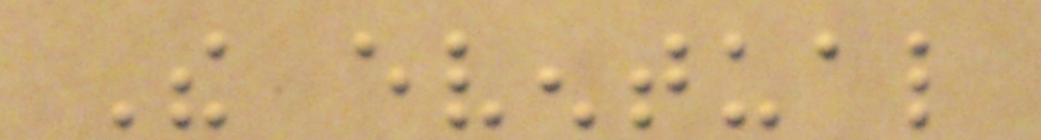The eventual
